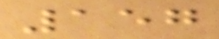157
